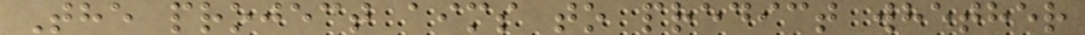The project aims to predict whether
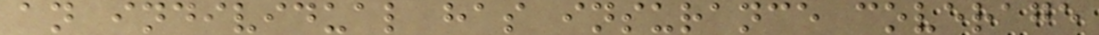an individual has insurance coverage
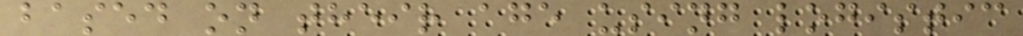based on their age using logistic
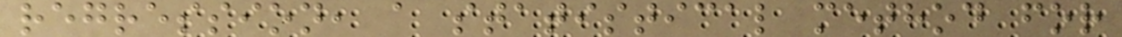regression, a statistical method for
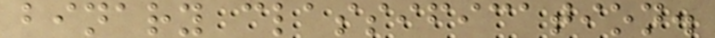binary classification.
